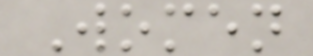Women
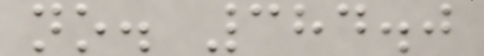no. 384.0
